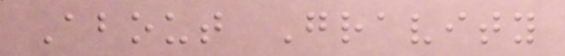About Gravity
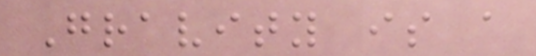Gravity is a
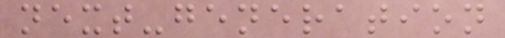next-generation
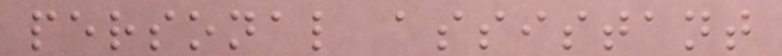personal assistant
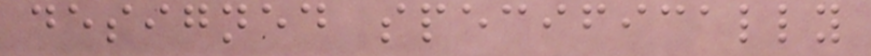designed specifically
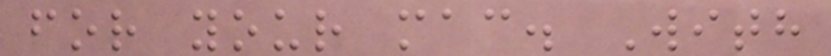for your mac. With
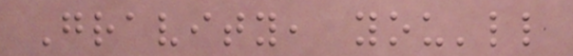Gravity, you'll
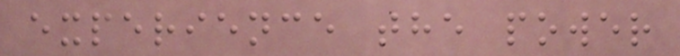experience the power
